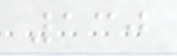130
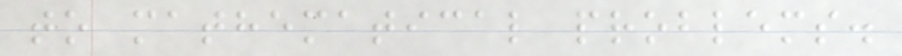to mathematical problems.
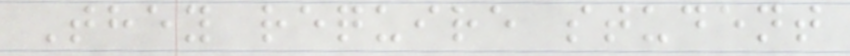They require student
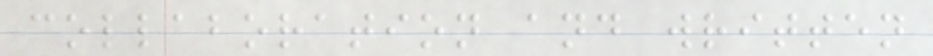collaboration and written
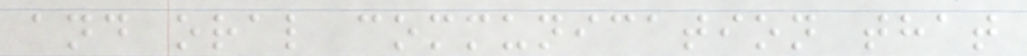and oral communication that
